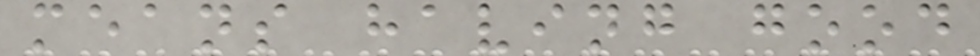means having good
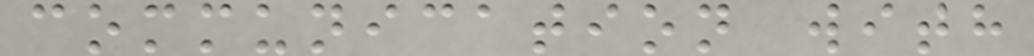communication with
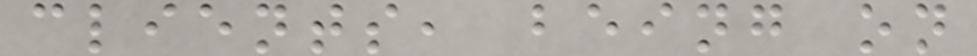clients, being on
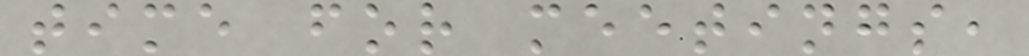time for meetings,
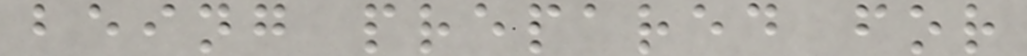being prepared for
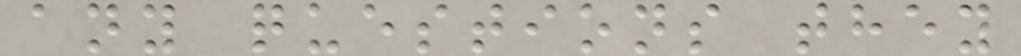any questions they
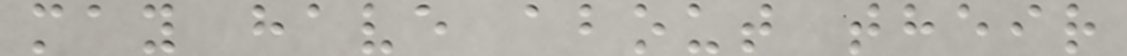may have about their
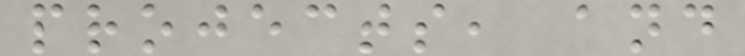projects, and
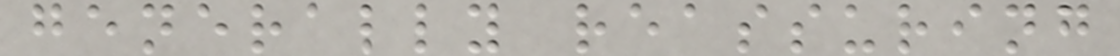generally reassuring
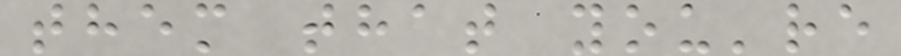them that you're
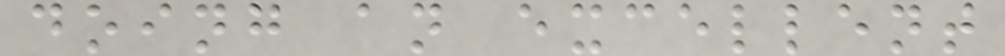doing an excellent
